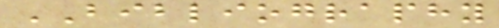BIBLIOGRAPHY
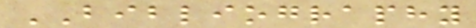BIBLIOGRAPHY
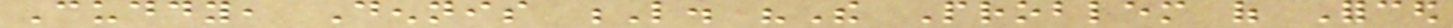Cuddy, Dennis L. "The Problem of Forced
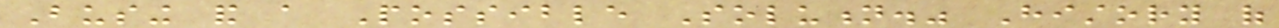Busing and a Possible Solution." History of
